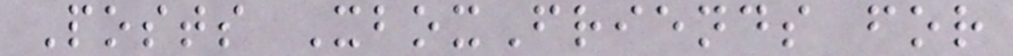Posts XboxFriends for
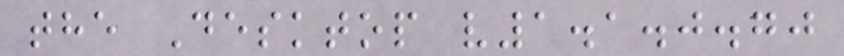the Desktop v1.1.0.70
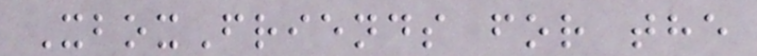XboxFriends for the
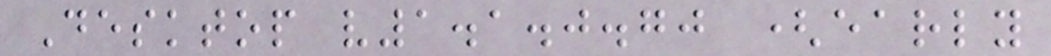Desktop v1.1.0.70 (early
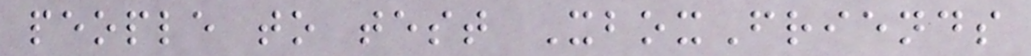people to test XboxFriends
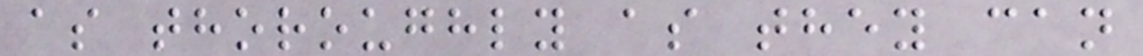as thoroughly as they can
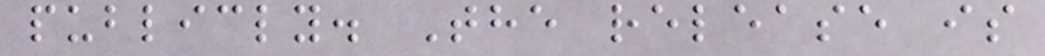publicly. The release is
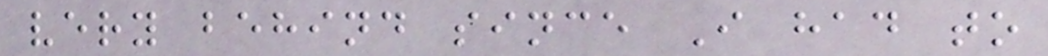very behind since I had to
